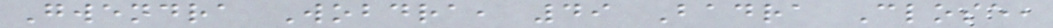Gwendra Wobdra, 49 Badra Close,
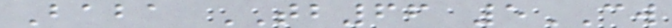Baba TB66 5CW
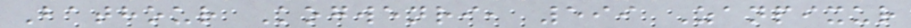Bathour Kogwenri, 599 Zanpixur
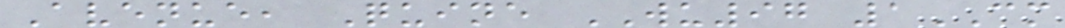Avenue, Quine WU97 1CM
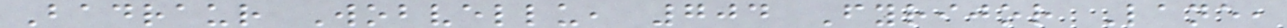Badraur Wobvellu, 704 Fyrijor Lane,
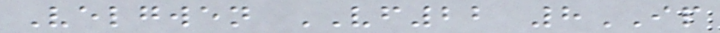Velgwen VF22 8IP
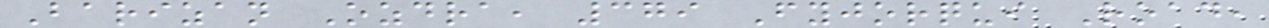Barizan Ozdra, 379 Fyjorqui Road,
